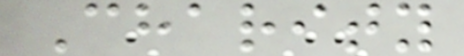Charity
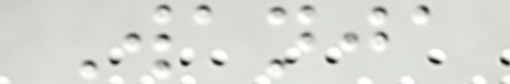Wanja
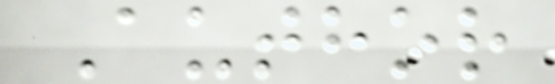Author
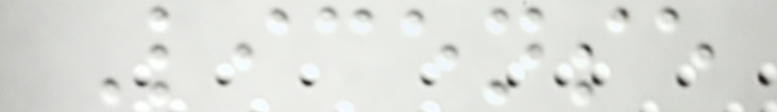License
